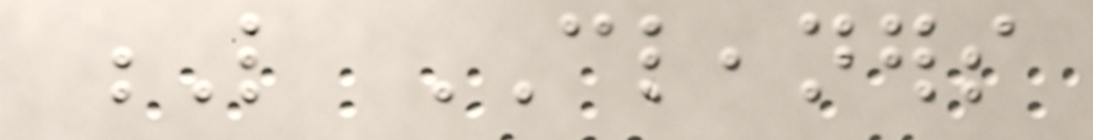L CLEANERS
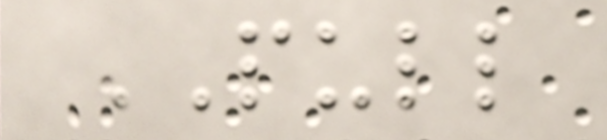PULL
